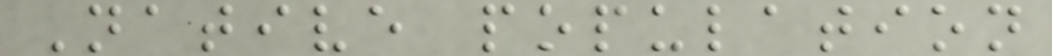Native population
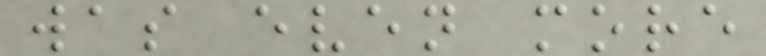was even more
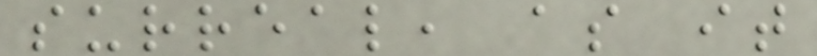surreal, as it
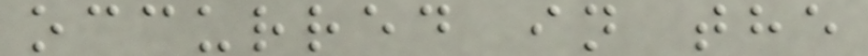occurred in the
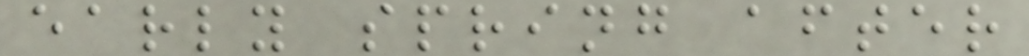early spring after
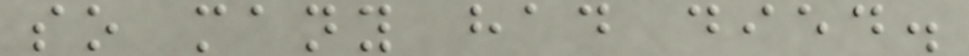so many had died.
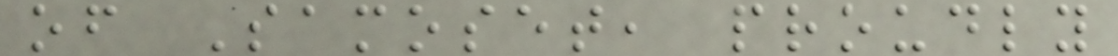of Samoset, proudly
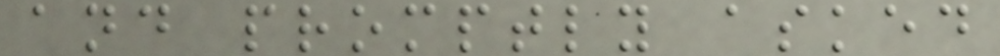and promptly asked
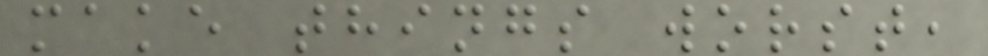make things worst,
